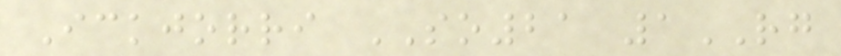Ickjorri SO21 1RG
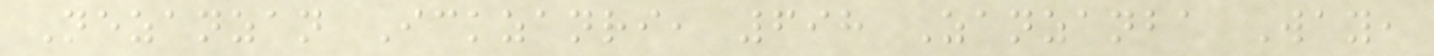Nezanzan Ickzanri, 698 Zanzanba Way,
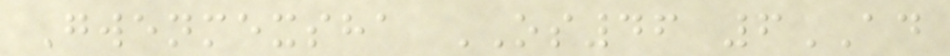Gwenmexsha OS46 6AD
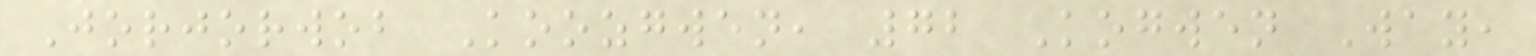Jorjorwob Koozgwen, 72 Kogwen Way,
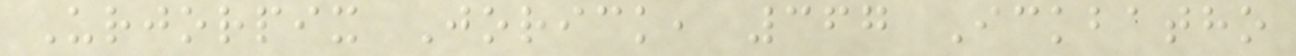Urjorpix Jorick, 367 Ickbatho
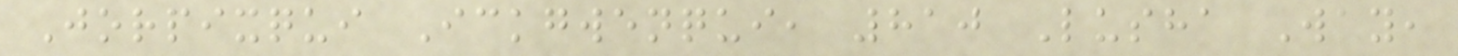Jorpixqui Ickgwenqui, 810 Lusha Way,
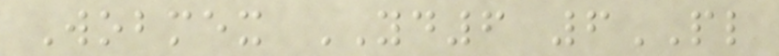Wobmex YD6 6PL
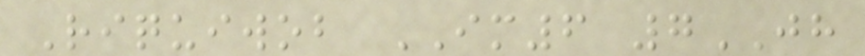Riquiwob IM6 7JH
